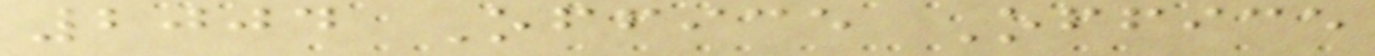2004 Office Office
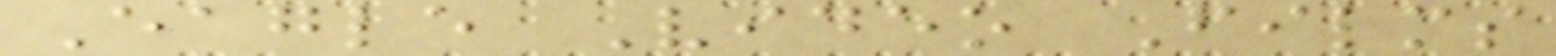Eagle Video Films
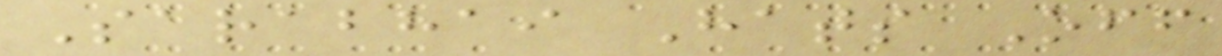Sarabhai Hats Off
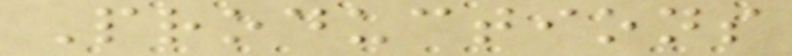Productions
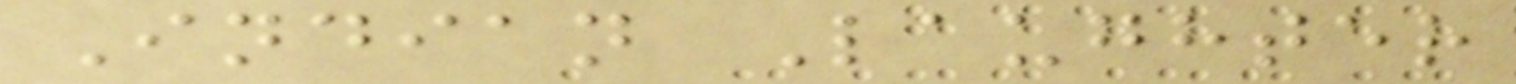Indian Laughter
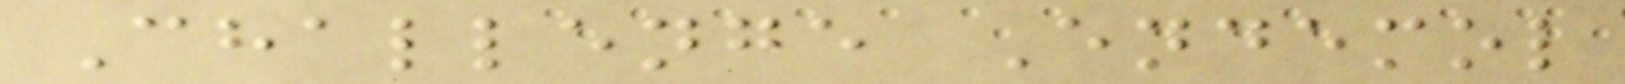Challenge Endemol
